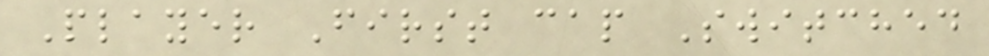Player First cap Switched
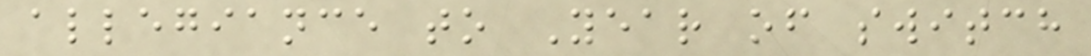allegiance to Year of switch
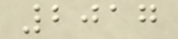2017
